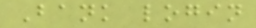Bank login
